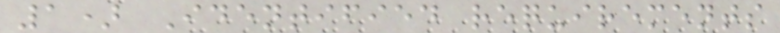1) Identified requirements
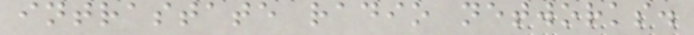intrastate radio networks.
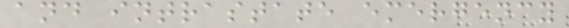and intrastate emergency
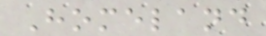Homeland
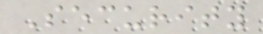Security
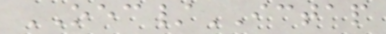OEC/ICTAP
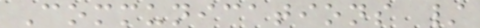Communications /
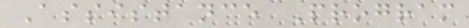Assistance Program
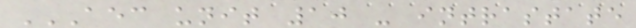AEC UNIT 10 - INTRASTATE
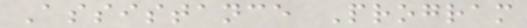Assistance Program
